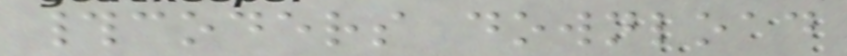#coders download
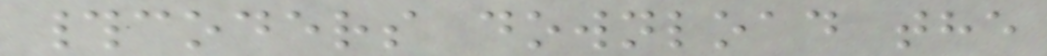#coders download the
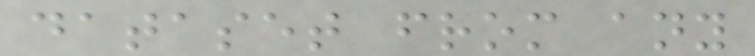dataset from any
